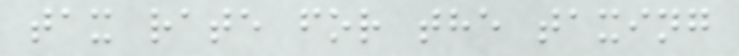tax rate for the taxing
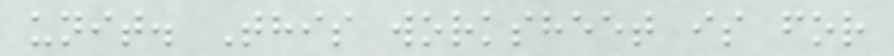unit. This worksheet is for
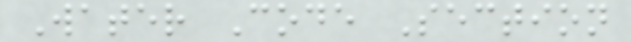Water Code Section
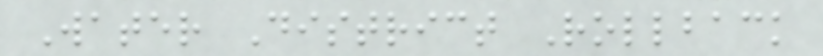Water District Rollback
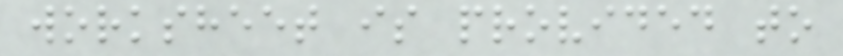worksheet is provided to
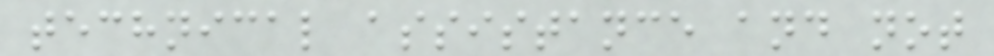technical assistance and not
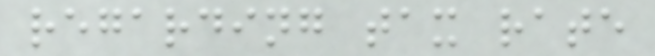regarding tax rate
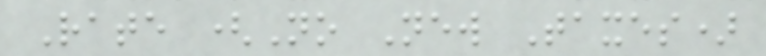Rate (No New Taxes)
